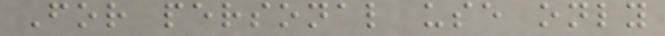For personal use only
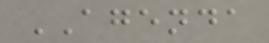AGENDA
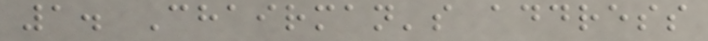1. Chairman's address
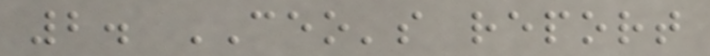2. CEO's report
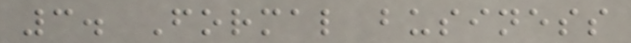3. Formal business
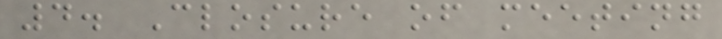4. Closure of meeting
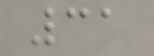31
